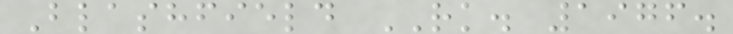Blashfield RK. 1976.
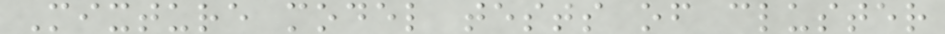Mixture model tests of cluster
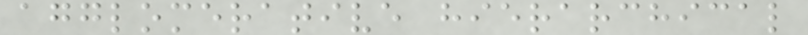agglomerative hierarchical
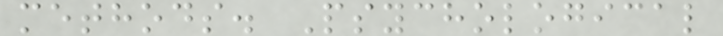methods. Psychological
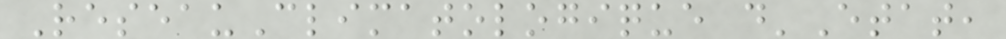ReseauClimatologique d'Etat,
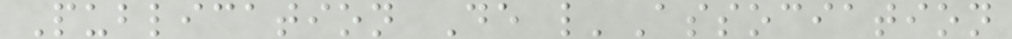Publication De l'Association
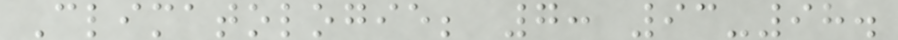Climatologie; 7: 93-98.
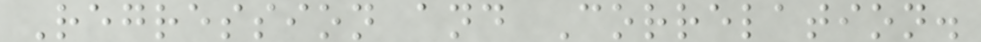Regression and Correlation.
